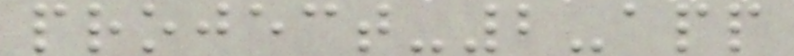project-2-app
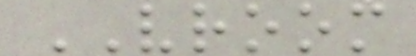VROOM
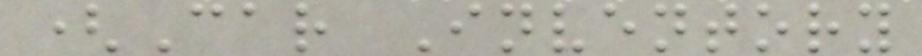(Car Inventory
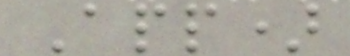App)
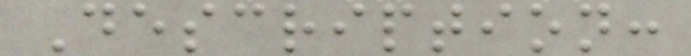Description:
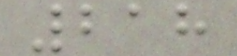218
